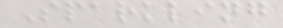Sparkling
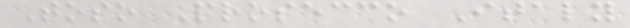Toso Prosecco Italy
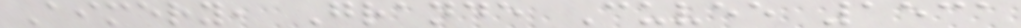Aimery, Grande Cuvee 1531
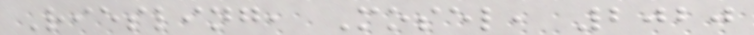Riesling, Mosel, 2020
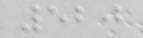520
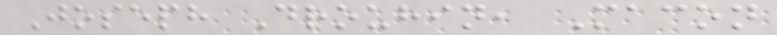Joseph Drouhin, Macon
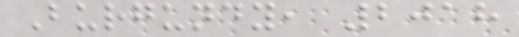Burgundy, 2018
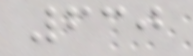630
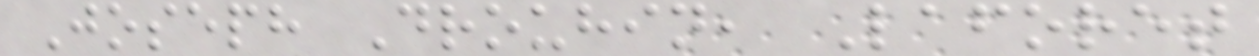Joseph Drouhin, Laforet
